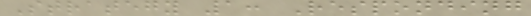Strategy 1: Responding
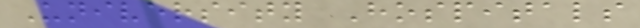University Hospitals
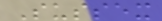Sussex
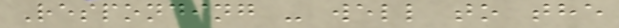Responding - well to the
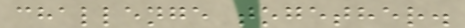challenge together.
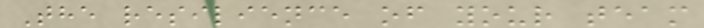The resilience of your team
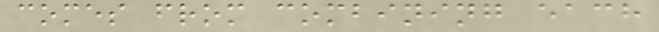comes from combining each
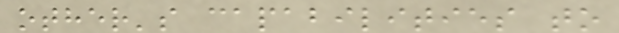other's capabilities to
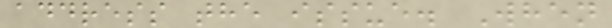address the issue. When
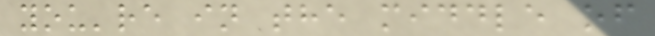you're in the middle of
